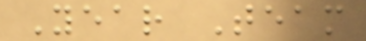Year Team
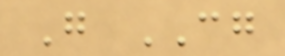G CG
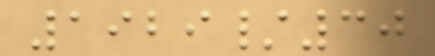1929/30
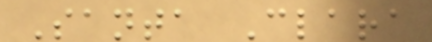Santa Clara
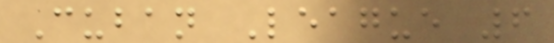Cuban League 6
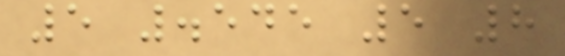5 .545 5 8
